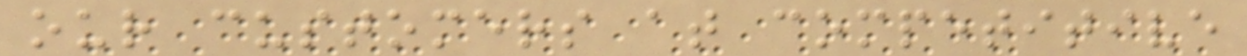our customers at competitive
